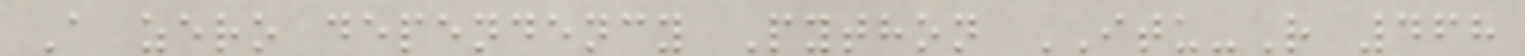A zero dependency Python ITU-R 468
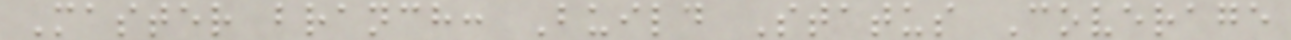Master branch: Build Status Coverage
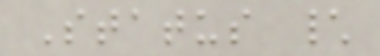Status \
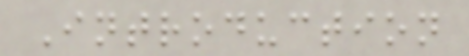Introduction
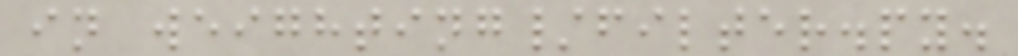in weighting/filter.py.
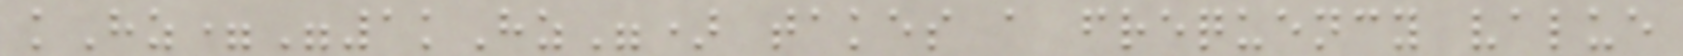kHz="1kHz") takes a frequency value
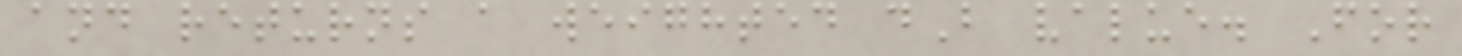and returns a weighted dB value. For
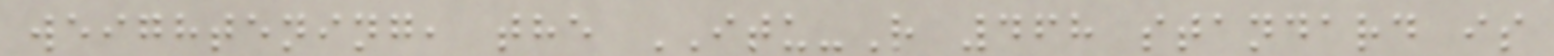weightening, the ITU-R 468 standard is
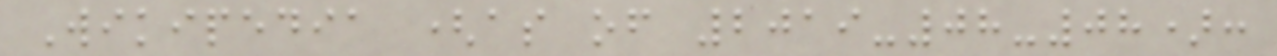Wikipedia (as of 2019-08-08):
